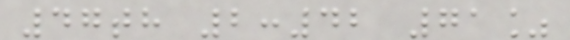47th 2:42 71%
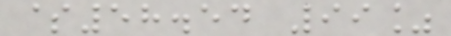$58.54 99%
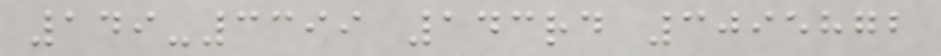149-3399 143rd 3095872
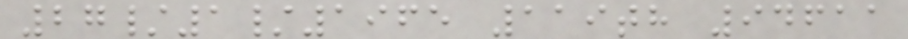27/1/1965 119th 94611
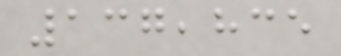137,835
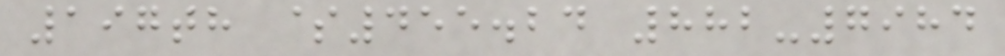197th $455.24 882-7984
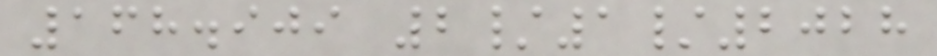168.909 2/1/2028
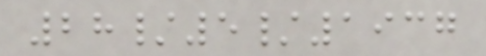28/5/1937
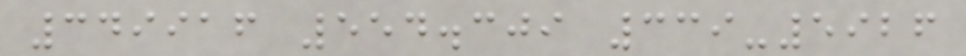349916 554.309 339-5926
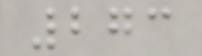273
